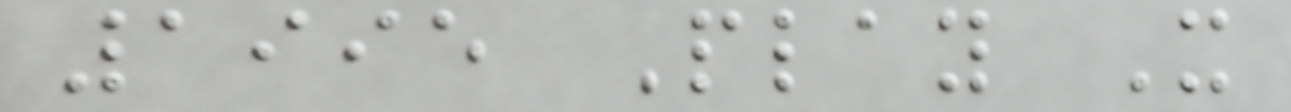1995 Play It
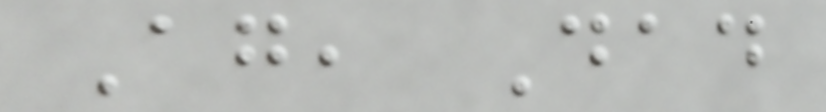Again, Dad
